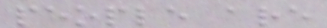people are
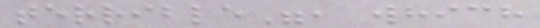terrible", which
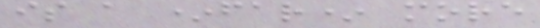is a *far* more
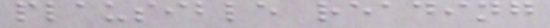plausible reading
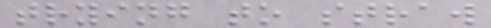trying to straw
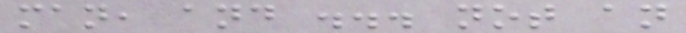man, and ... not an
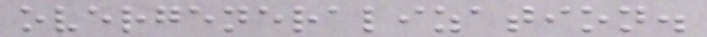overgeneralization.
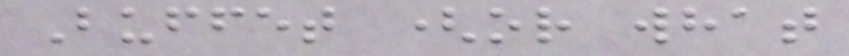Buffet (or what
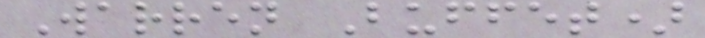Warren Buffet)
